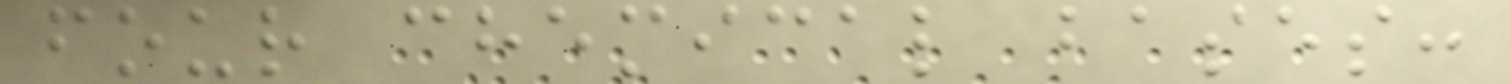four chemical bases:
